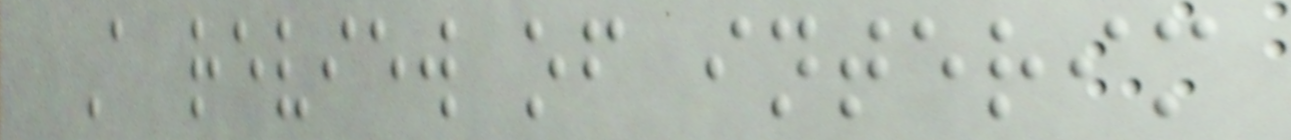A review of interim
